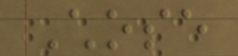Chose
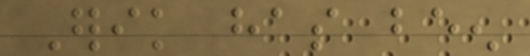Erik has been
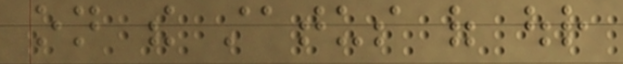on the status of our
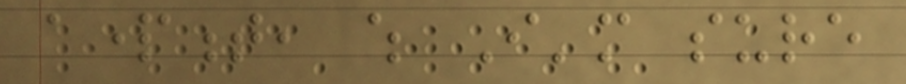apartment, which I'm sure
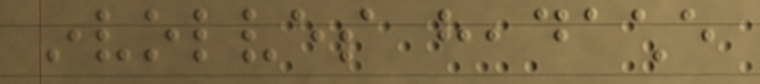involves headache
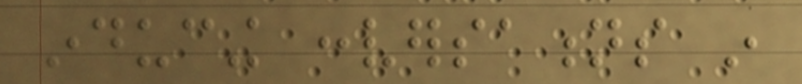inducing conversations in
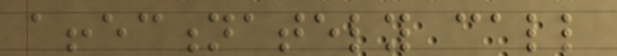affectionately call
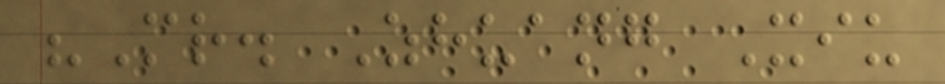"Mr. Zhuang Xiu
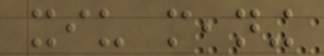xiu meaning
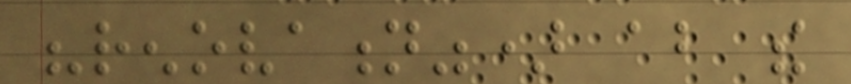"renovation") about the
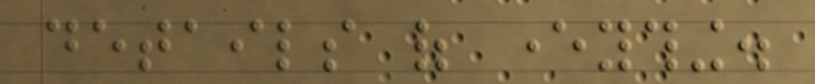details of everything.
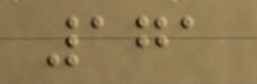171
